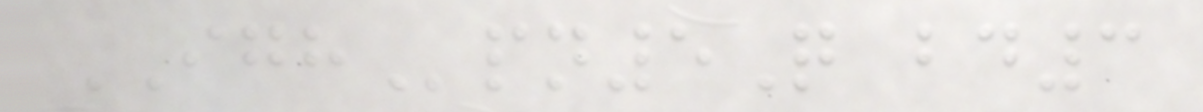IGHpn5Q bd3
